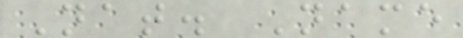Nat. Name
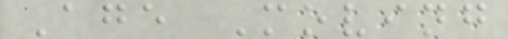Age Moving
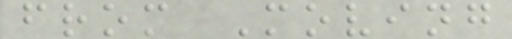from Moving
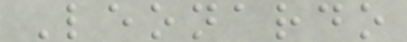Leonardo
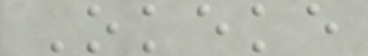Okeke
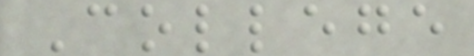College
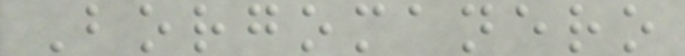Borgomanero
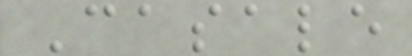Casale
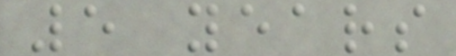5 years
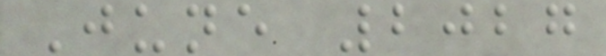June 2027
